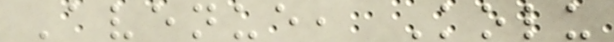Avenue, Kolu
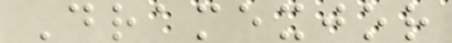Dramexjor
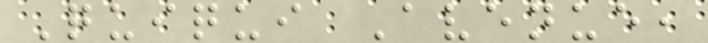Quiqui Avenue,
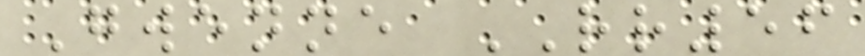Gwenne RR56
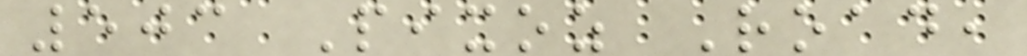503 Pixoz Road,
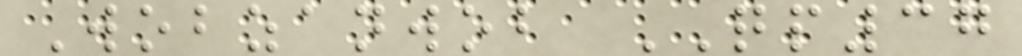Wobzanwob QP37
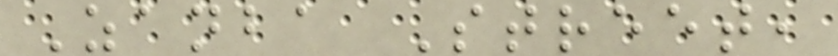Zanba Street,
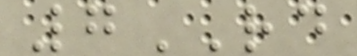7RD
